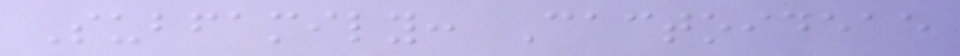Subfamily: Cactoideae
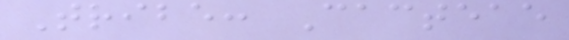Tribe: Cacteae
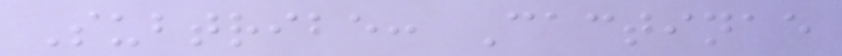Subtribe: Cactinae
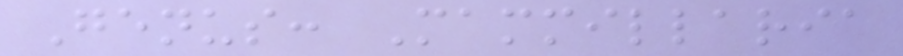Genus: Mammillaria
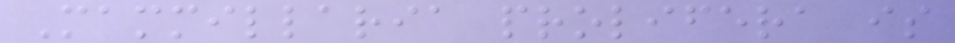Mammillaria prolifera is
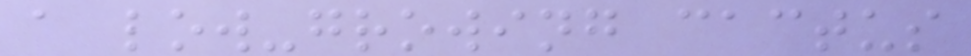a low-growing cactus
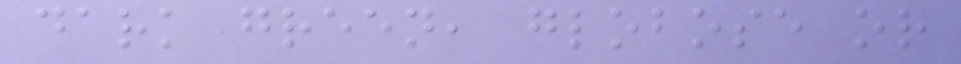dark green, globose or
